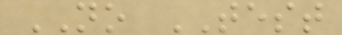NO TEST
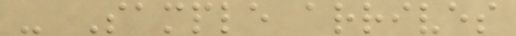- Sample arrives
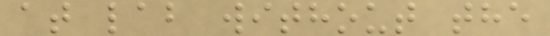at lab without the
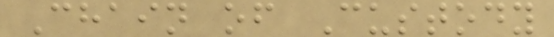Chain of Custody
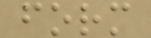form
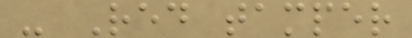- Red tamper
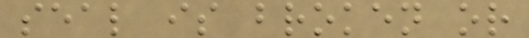seal is broken or
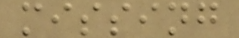missing
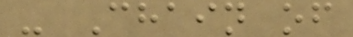- Chain of
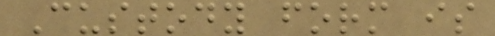Custody form is
